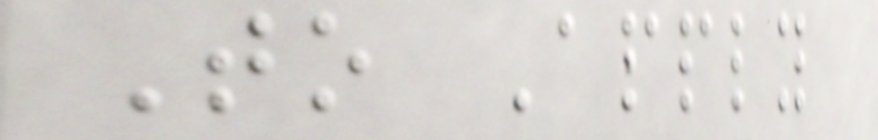To Apply
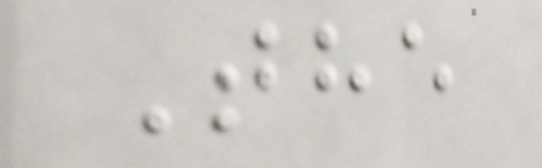The
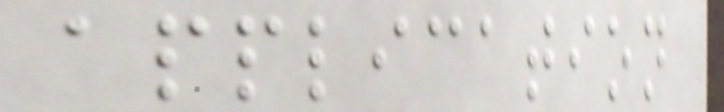application
